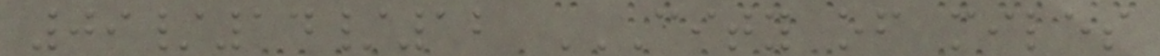09/14/12 CITY OF MILES
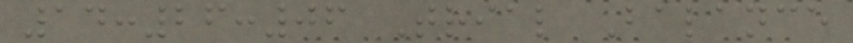14:26:06 Trial Balance
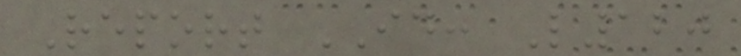Report ID: L120
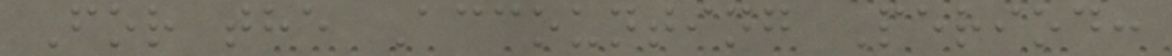For the Accounting Period:
